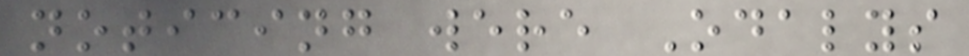noticing were Odalys
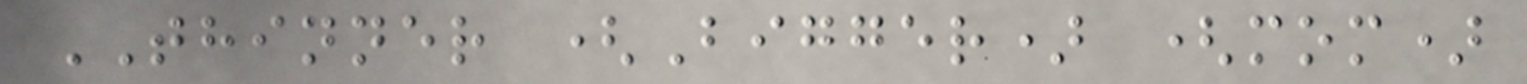THINNER (Bigger) (mom)
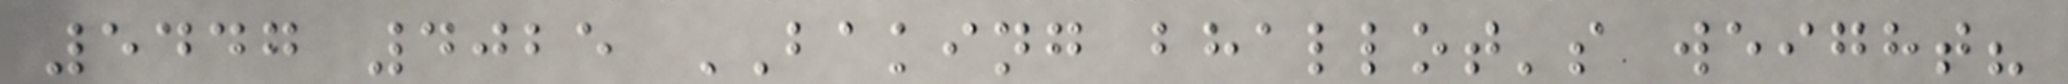5447 4025 BAKING bhallot's weight?
